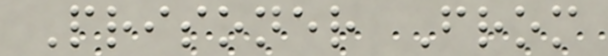Prisoner From
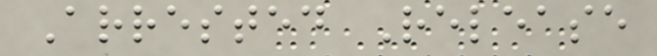Arrested Release
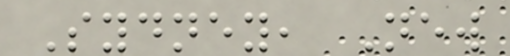Sydney, New
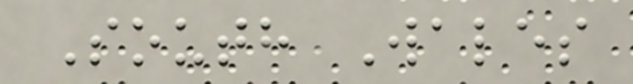South Wales
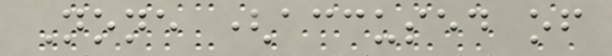None (accused of
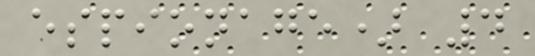espionage) 4
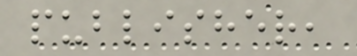publisher,
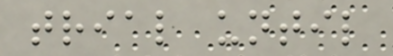trial until
